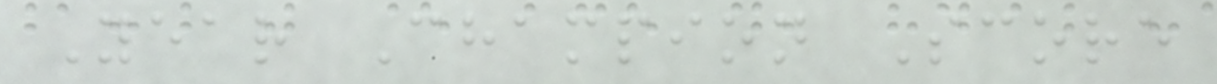Year Champion Score
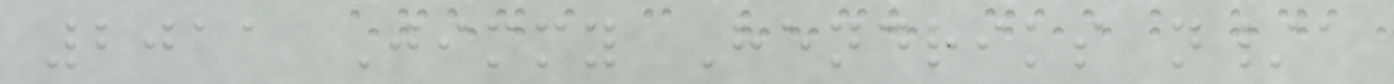2011 Jimmy Hendriks n/a
